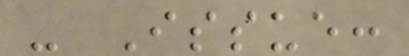- Issue:
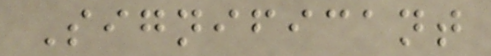Significant
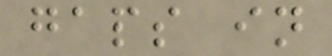gaps in
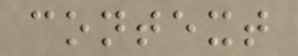context
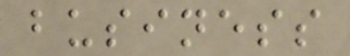business
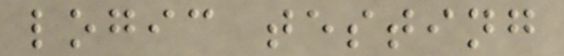logic testing
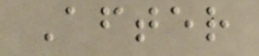After
